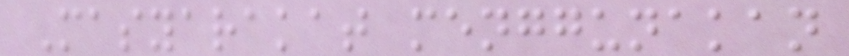Masyarakat menggunakan
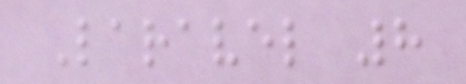Laravel 8
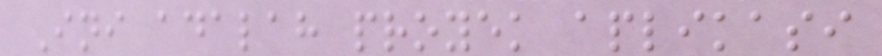Ini adalah proyek aplikasi
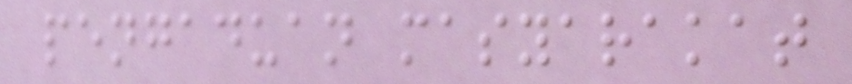pengaduan masyarakat
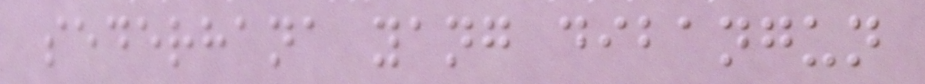sederhana yang dibangun
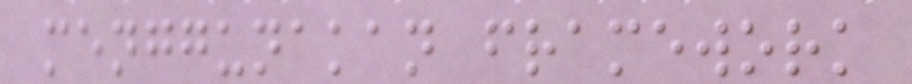menggunakan framework
